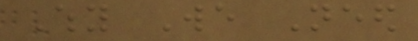Why We Need
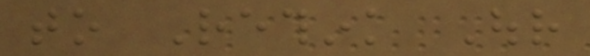to Rethink Our
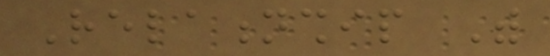Relationship With
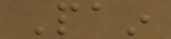Pain
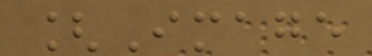[Image
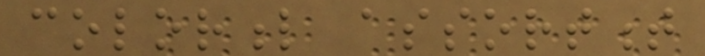colorful assortment
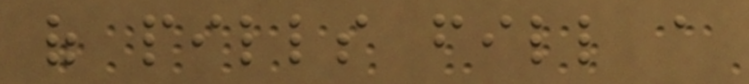of pills fill a
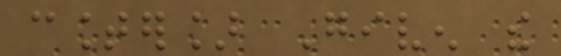counter] Given the
